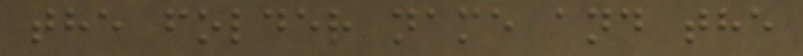the folder name and the
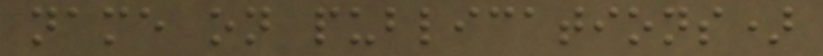name on publications)
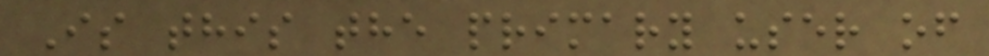Is this the primary user of
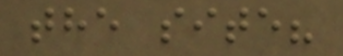the site?
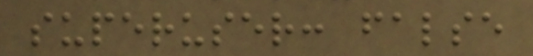superuser: false
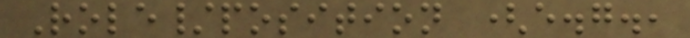Role/position (e.g.,
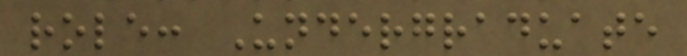role: Undergraduate
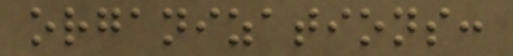organizations:
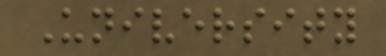University
